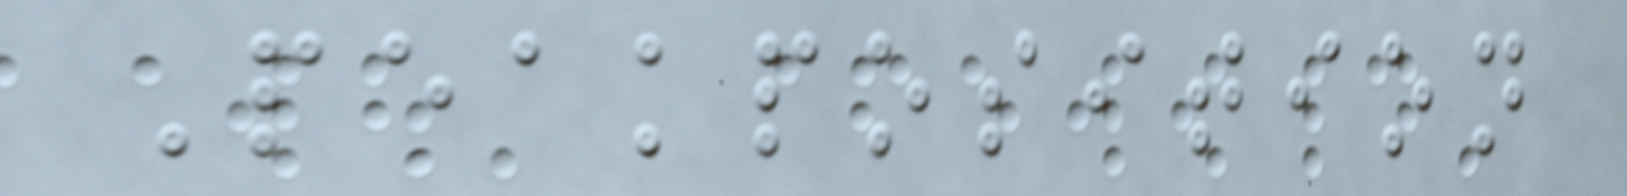Peakposition
